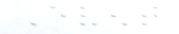Event
